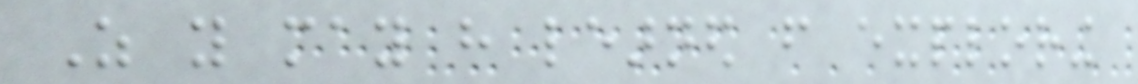As you may have learned from exploring
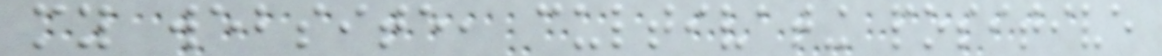my website, cultivating positive
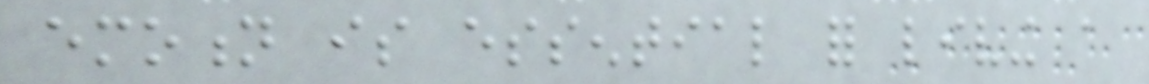emotion is essential for living a
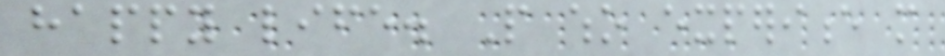happy life. People who experience more
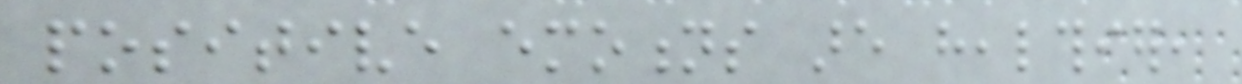positive emotions are healthier,
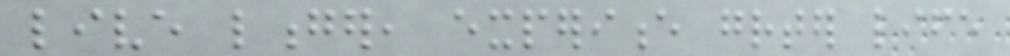live longer, experience greater life
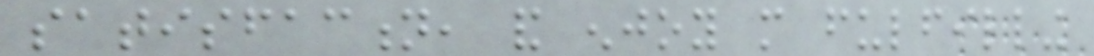satisfaction, and enjoy more fulfilling
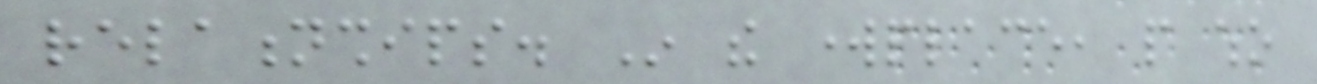relationships. In the workplace, people who
